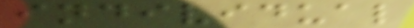individual
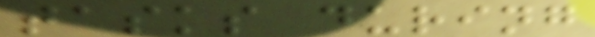tasks during
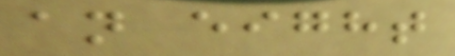an eight
